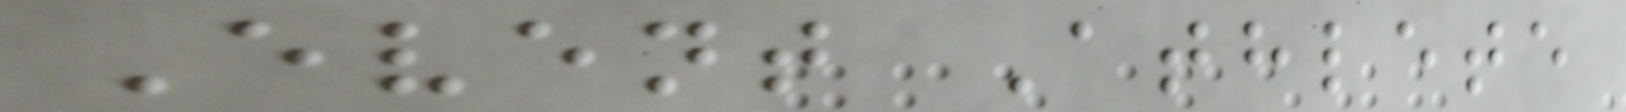Event Athlete
